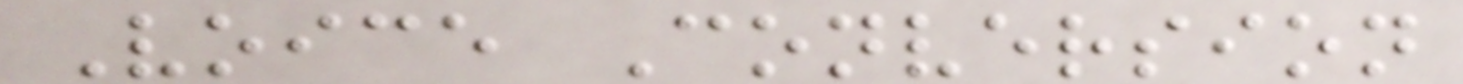Voice Conversion
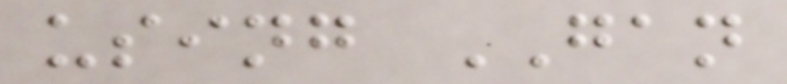using GAN
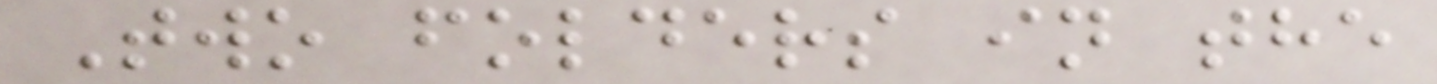Two folders in the
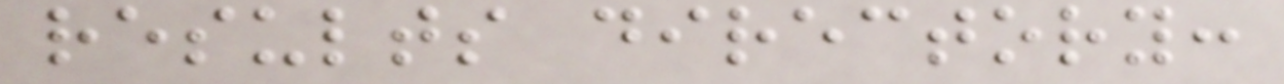results directory:
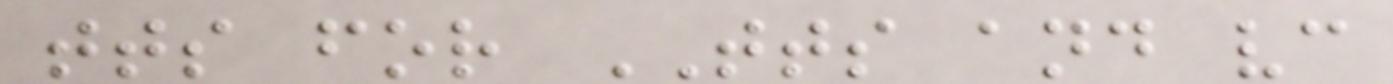tts for TTS and vc
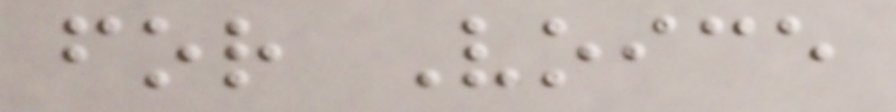for Voice
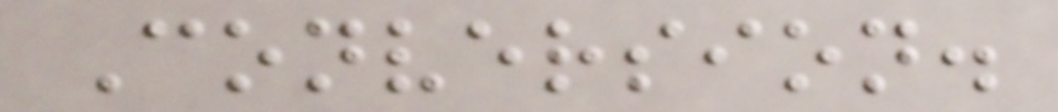Conversion.
